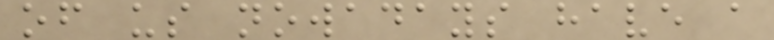of us nowadays have a
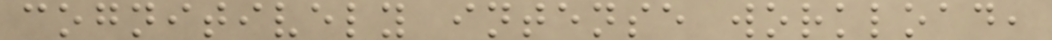cognitively intense workload,
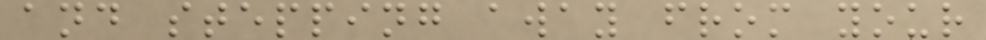and stepping away from your
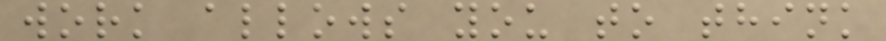work allows you to think
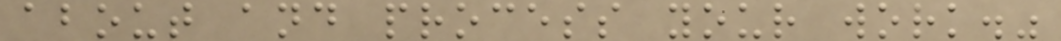about and process your work."
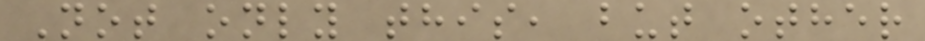Not only this, but other
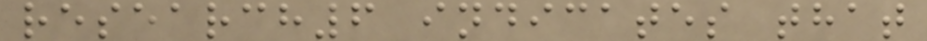research6 indicates that
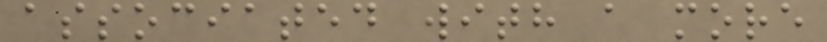associated with a more
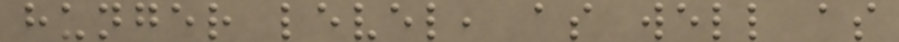hunger level, as well as
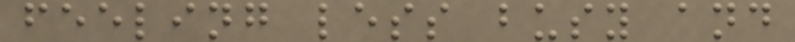feeling less busy and
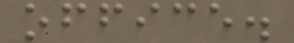office.
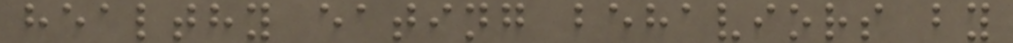healthy eating behaviors by
